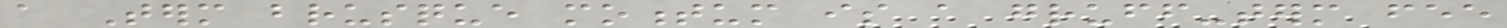a Term brusque momentum is a gruff-term fee
